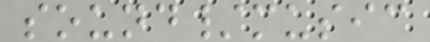sound/music
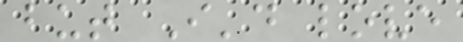but I'd love
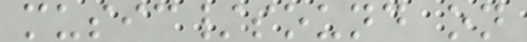music/sound on
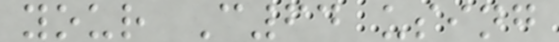your C64 using
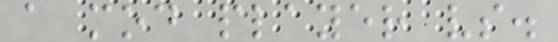a mod player vs.
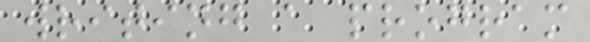writing a program
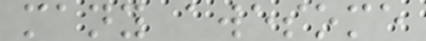many awesome
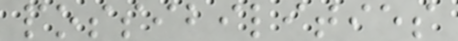possibilities
